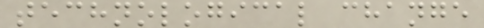technological change
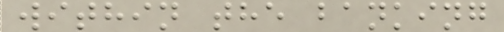within the banking
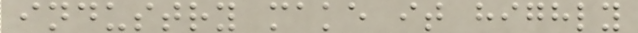industry make it highly
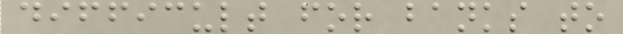difficult for banks to
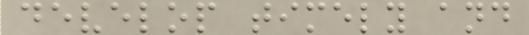develop timely and
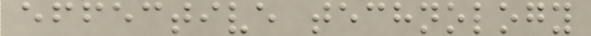effective technology
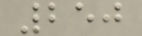250
